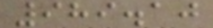989.10
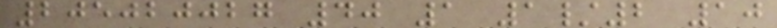205020027 40 1 1/2 10
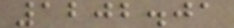1202.01
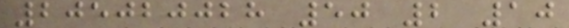205020028 50 2 10
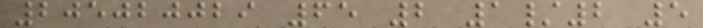205020029 65 2 1/2 5
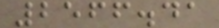2566.41
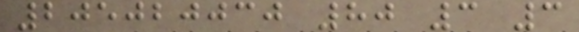205020030 80 3 3
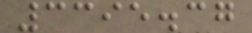3395.37
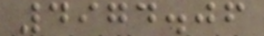4974.06
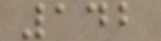142
